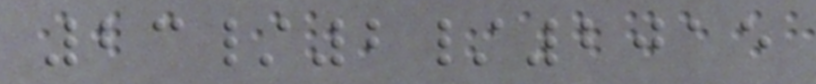23/2/2015
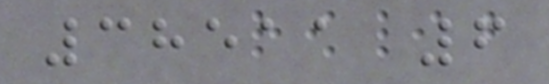38511 6
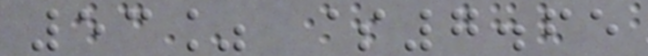53% $7.65
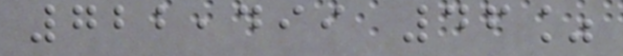722,499 46%
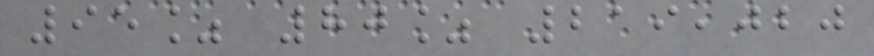95% 80% 219,020
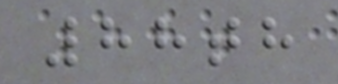88th
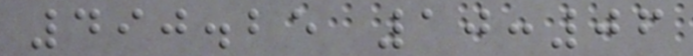490.25 10:06
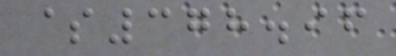$378.96
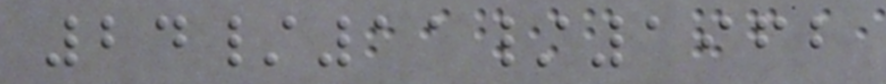24/11/1962
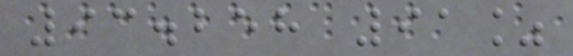93.258 91%
